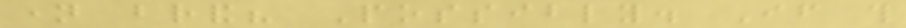name brand? Possibly. If this
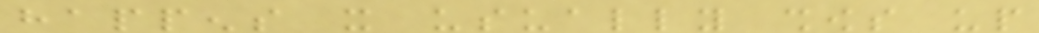happens it usually shows up
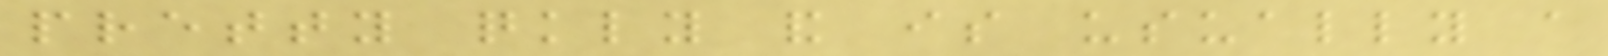pretty quickly and is usually a
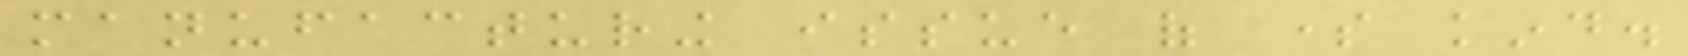manufacturing issue of some kind.
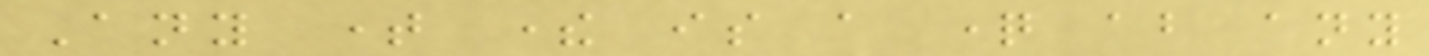Any time there is a question about any
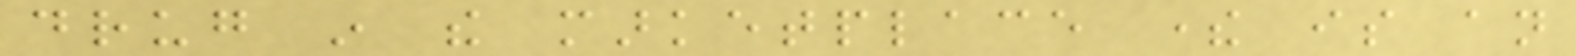drug in the marketplace there is an
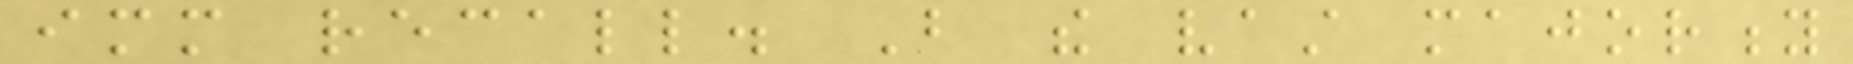immediate recall. But the vast majority
